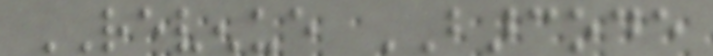REVENUE BARCODE
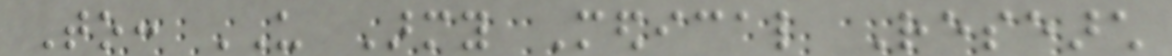To: US Army Medical Research
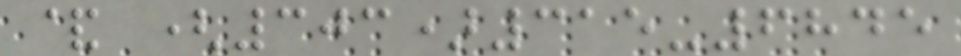& (303)315-6845
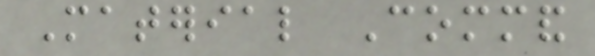Material Command
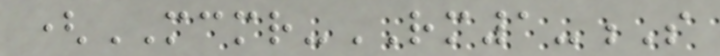(MCMR-RM1-S
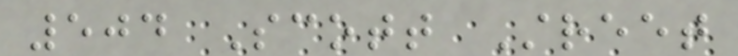504 Scott Street
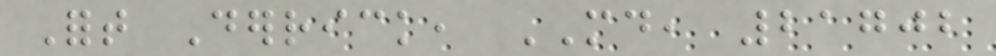Fort Derrick, MD, 21702
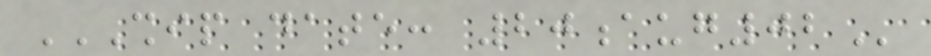SHIP DATE: 20AUG02
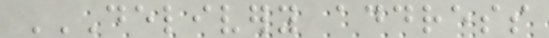DELIVERY ADDRESS
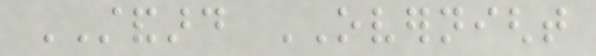STANDARD OVERNIGHT
